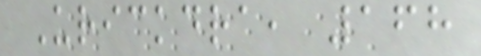Urickdra, 168
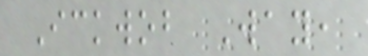Ickwob Way,
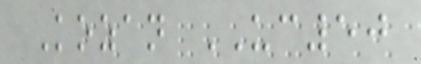Kozan UC50
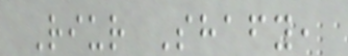Riur Shafy,
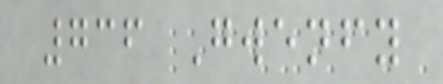736 Gwenfy
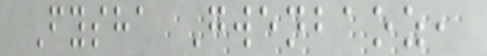Fysha Gwenbaoz,
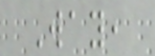Way,
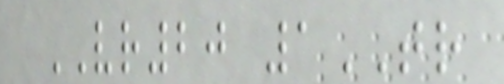VR20 1TR
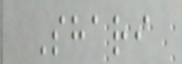Shari
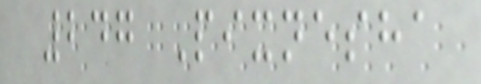247 Pixnesha
